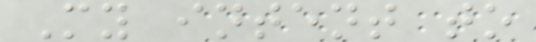My intent to
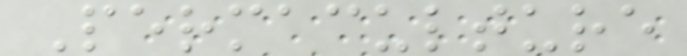Permaculture
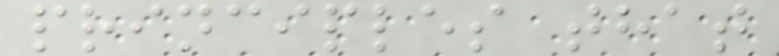principles that
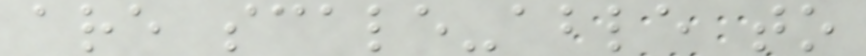are scale-able to
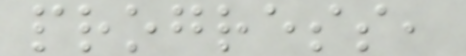progress,
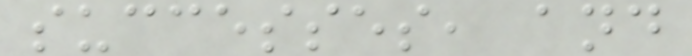successes, and
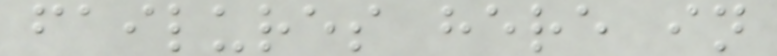failures here in
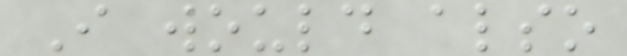I would also
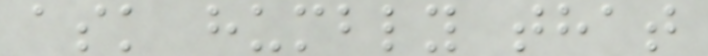ask humbly that
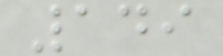149
